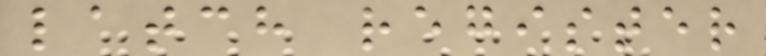latch register
